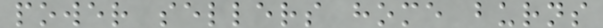power sellers home burns
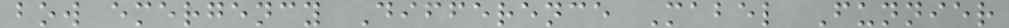bow emergency Difference Mabel Funnier
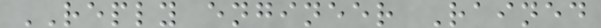REPLY engineer Rained
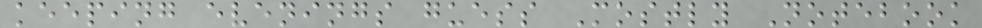keeping evenings guess Mostly Notebook
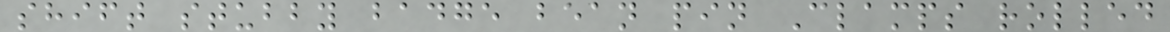shift stubby badge bean pin Clamps rolled
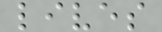lives
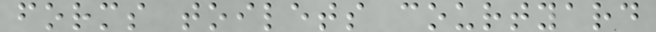forms toilets courtyard
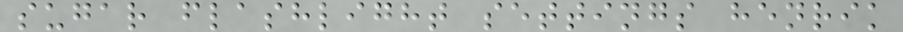sugar flashlight settings henrik
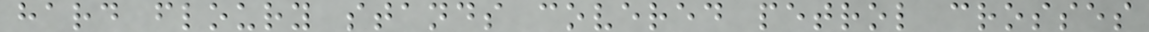hard floury stands covered petrol crosses
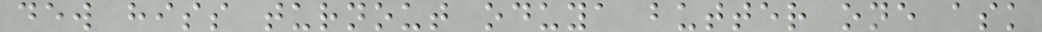dew hiss turnout oduya butter one ask
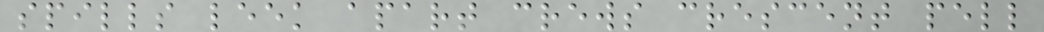spills leek apart crews crescent pell
